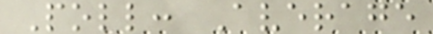Poll: Average
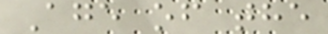Age of the
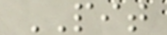PIT
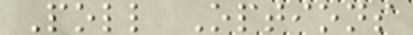Poll Options
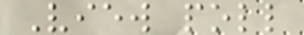View poll
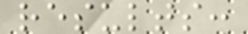results:
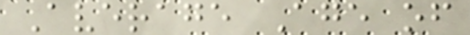Average Age of
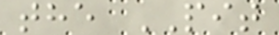the PIT
